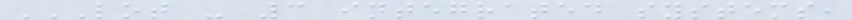LOT - 3 INTEGRATED SYSTEMS,
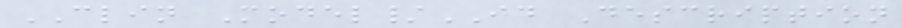CLIN Model/ID Description
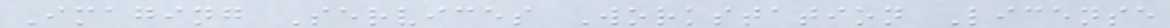Imaging Services Workstation License
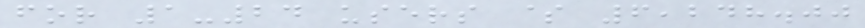for 1-24 users $ 6,248.00
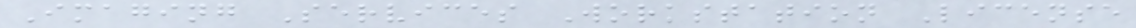Imaging Services Workstation License
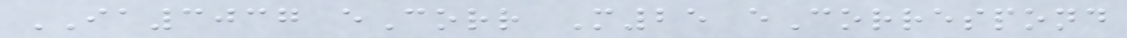IA3037 eCorr M25 eCorrespond
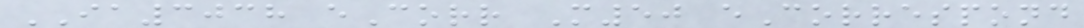IA3038 eCorr M50 eCorrespond
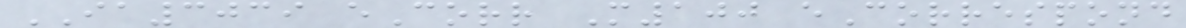IA3039 eCorr M100 eCorrespond
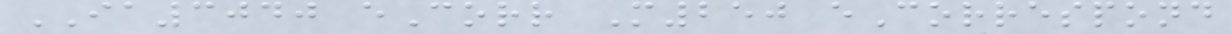IA3040 eCorr M250 eCorrespond
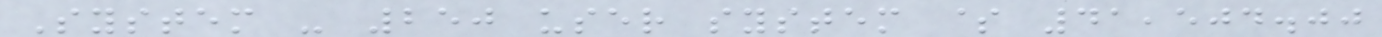System - 250 user system $ 41,504.00
